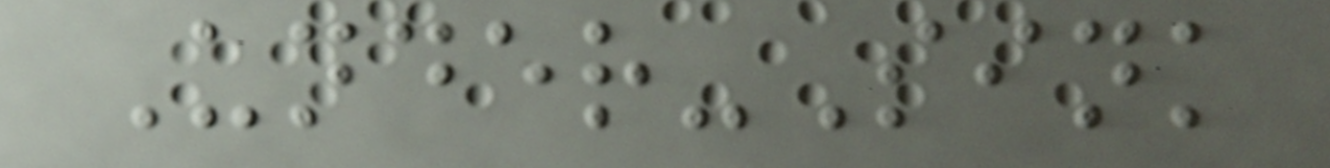Under-Sink
